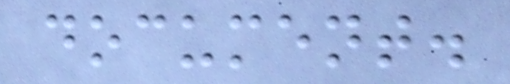document.
